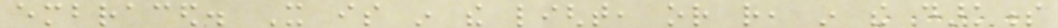embraced. It is in the light, or rather, in the darkness
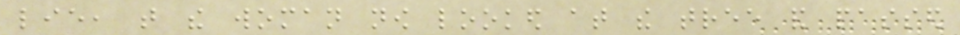lie, that the woman now looked at the tree and passed
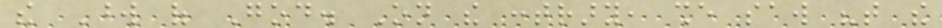the Word of God. On the contrary, she saw "that the
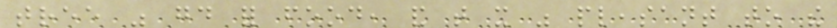tree was good for food, and that it was pleasant to the
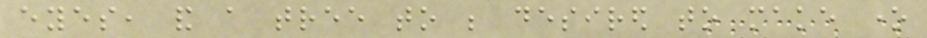eyes, and a tree to be desired to make one
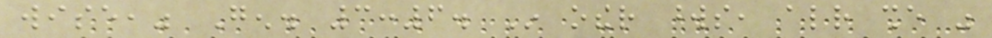wise," Gen. 3:6. In other words, already she was
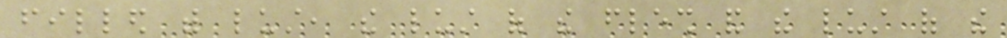filled with lust, the lust of the flesh and the lust of the
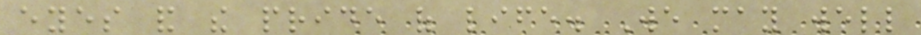eyes and the pride of life. We may well
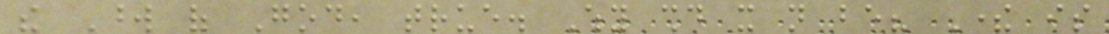the Word of God, true. Why should it not be? There is
